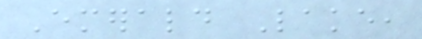Emerald Lake,
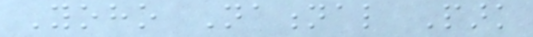Yoho National Park
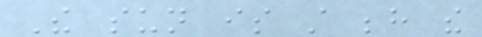The sun is still behind the
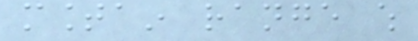mountain range which
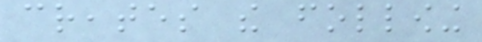creates the following
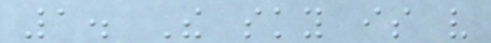1. The sky is very
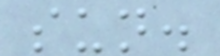sun.
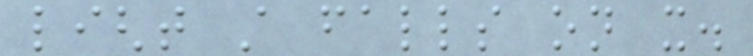light still falls on it.
